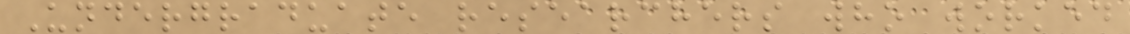Undergraduate researchers who worked
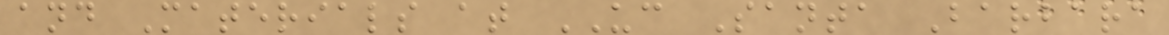and Materials at UC Santa Barbara
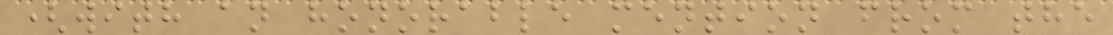(with an honorable mention from the
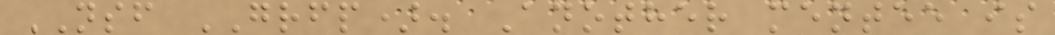NSF GRFP). Another mentee is
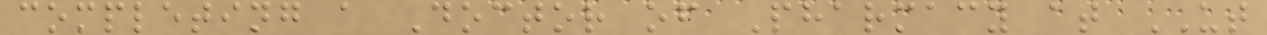completing a Doctor of Pharmacy at UT
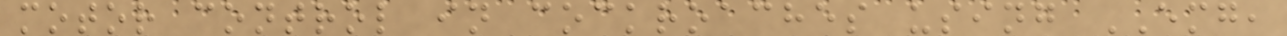motor control in cockroaches using EMG,
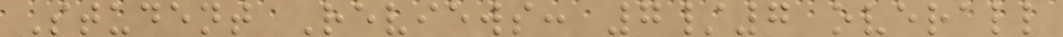Student Reviews: 7/7 overall
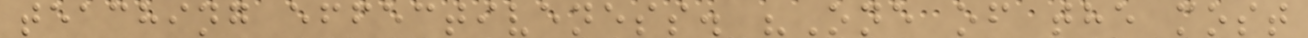teaching effectiveness. "One of the most
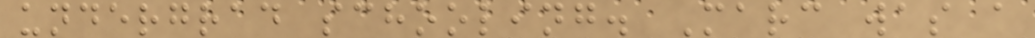undergrad schooling. Marc was a
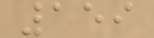159
